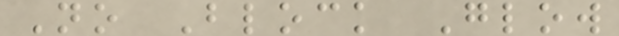No Block Glow
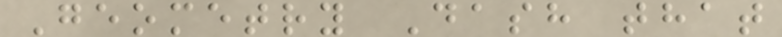Geometry Dash that
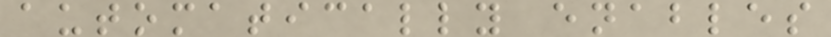automatically enables
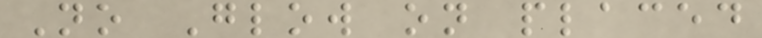No Glow on placed
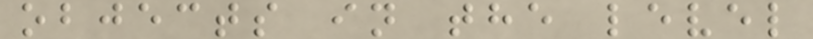objects in the level
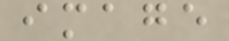image
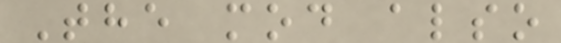The mod also
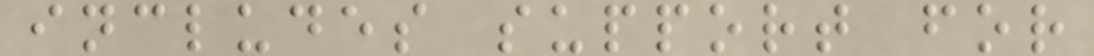includes support for
